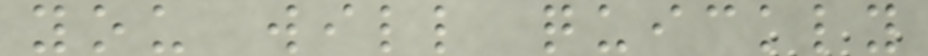you will quickly
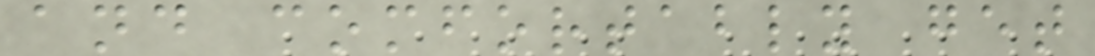and comfortably get
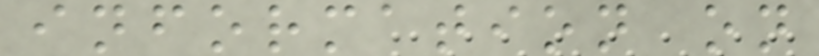information on
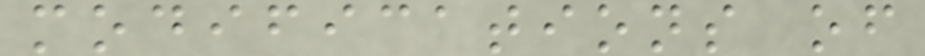modifications of
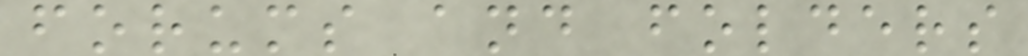forums and folders
